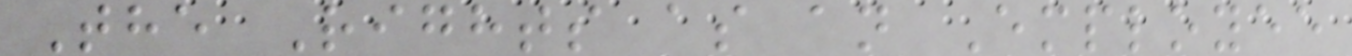The Rights as an Employee
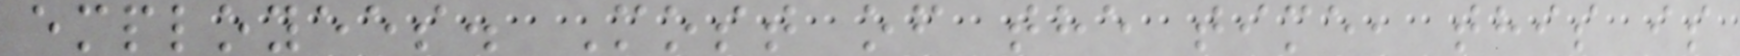employees. Most of the time, this is
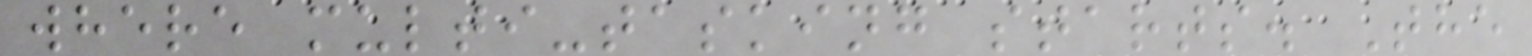where multi-tasking starts. The
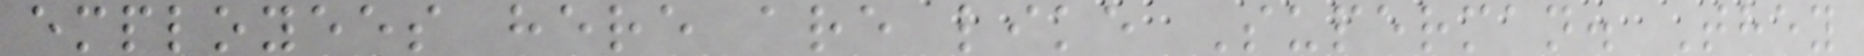employees here are like Superman. They
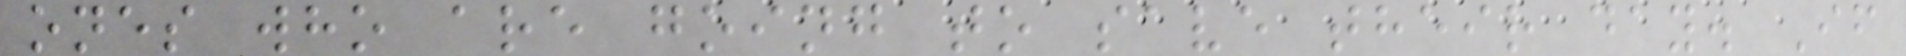ones who are going to save their day. If
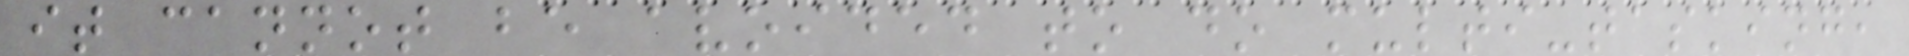it cannot be avoided to do multi-tasking,
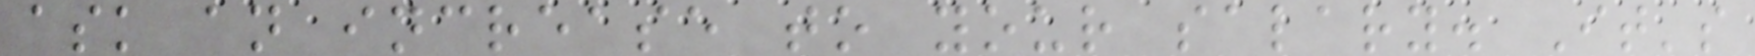ask an increase to your salary. It's
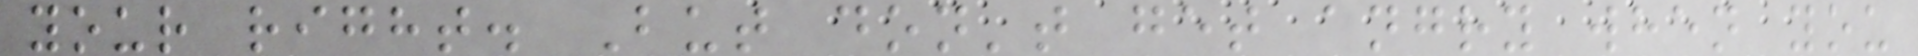your right. But don't get angry when you
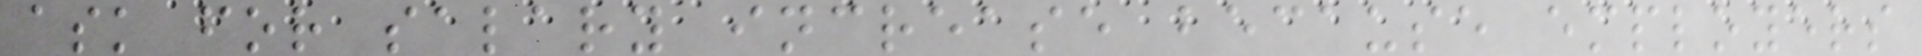ask for salary increase because employers
